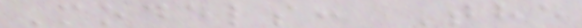Models: The
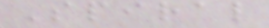Spiral
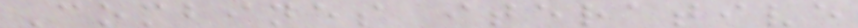Combines iterative
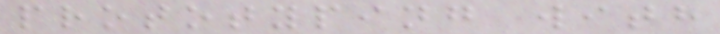prototyping with
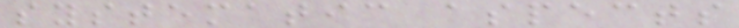systematic aspects
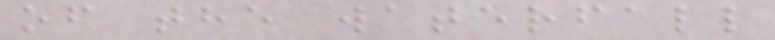of the waterfall
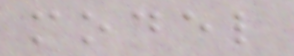model
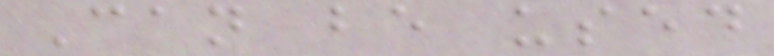Can be used
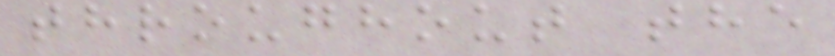throughout the
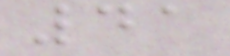41
